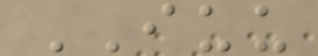IUU
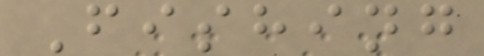Fishing
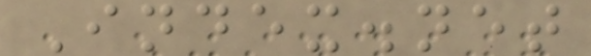Index.net
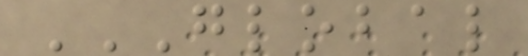GLOBAL
